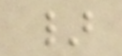}
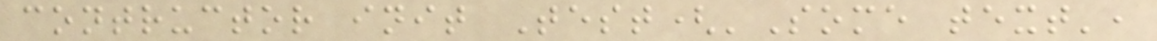contructor init Test('Some text',
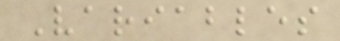Variables
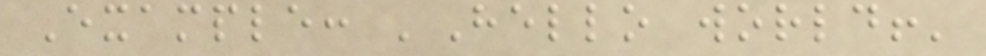Example: 'Hello world!'
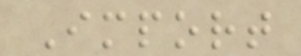Import
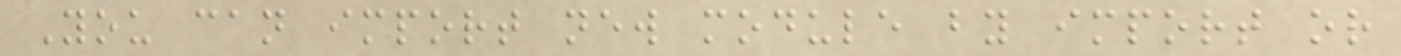You can import new module by import or
